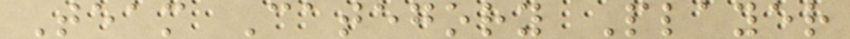Team Category Player
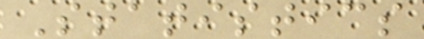Statistics
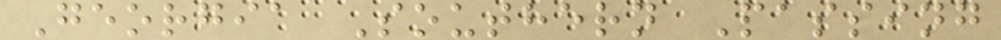Georgia Southern Passing
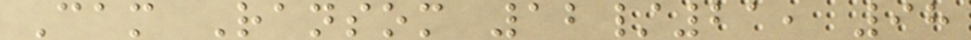Cam Ransom 12/21, 98
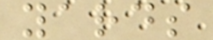yards
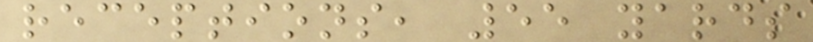receptions, 55 yards
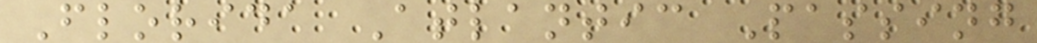Florida Atlantic Passing
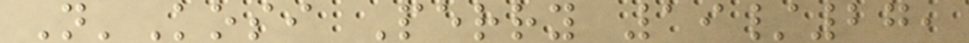N'Kosi Perry 19/27,
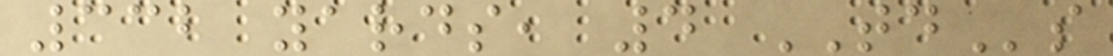332 yards, 4 TDs
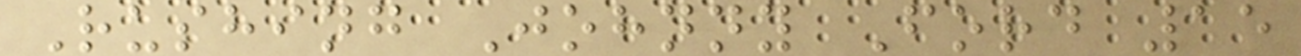Rushing Johnny Ford 15
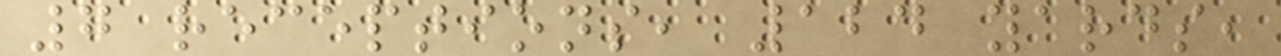7 receptions, 124 yards,
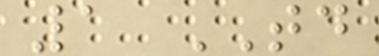1 TD
